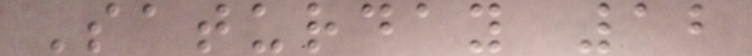Saturday 12
